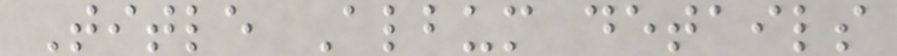Title Album details
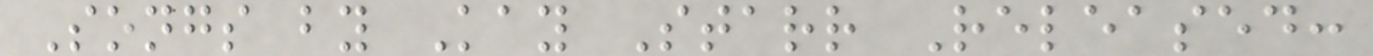Songs by Kay Starr Released:
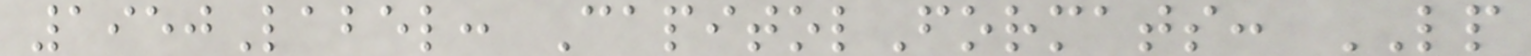1950Label: CapitolFormats: LP
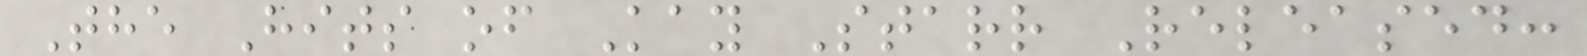The Hits of Kay Starr Released:
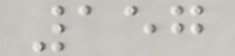157
